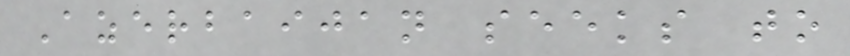Azerbaijan seeks to
